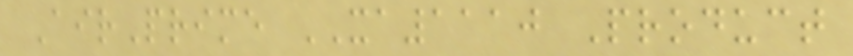AirPrime XA1110 Product
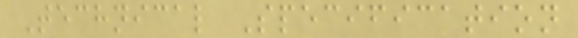Technical Specification
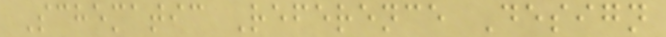Schematic Reference Design
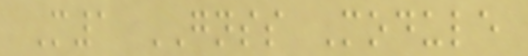M1 GNSS Module
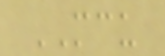MCU
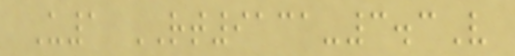U1 RT9131-3.3V
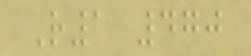R1 470
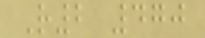R2 470
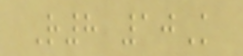R8 10K
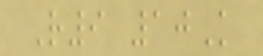R9 10K
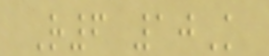R6 10K
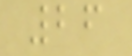26
